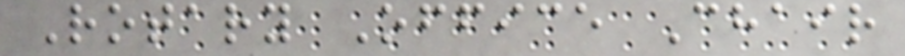Rotary Office Chair
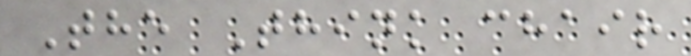The Think chair
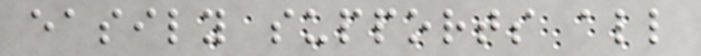easily supports all
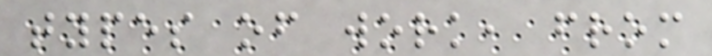types of work, from
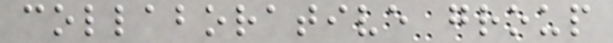collaborative group
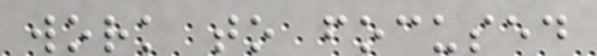work to focused
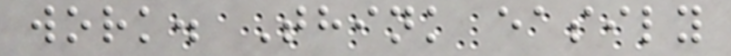work. Think easily
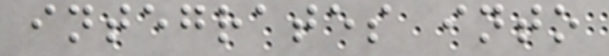integrates into
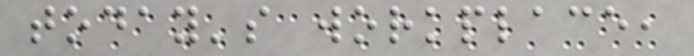today's workplace,
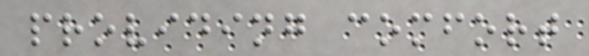providing comfort
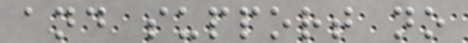and support no
